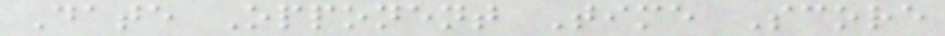Date Opponent Time Score
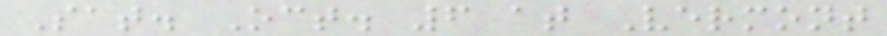Sat. Oct. 6 at Vermont
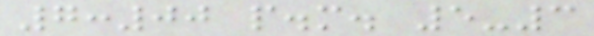7:00 p.m. 5-3
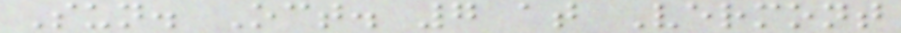Sun. Oct. 7 at Vermont
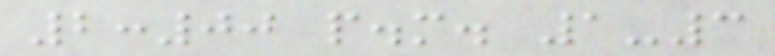2:00 p.m. 1-3
